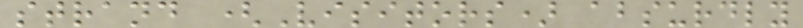strand (Visitors) absurdly
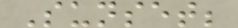Sunset;
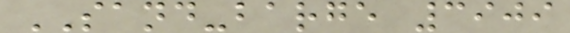SAND-barge 3909
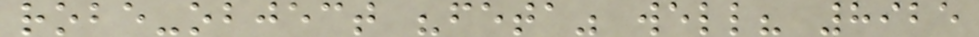robe-object "feta" well? 8925
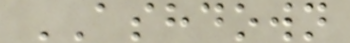ASHDOWN
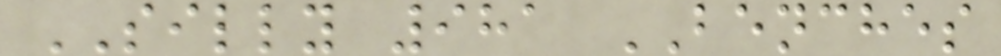SILLY 981 BENCHES
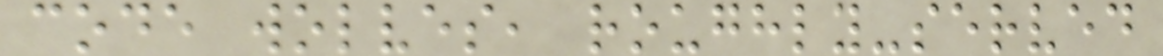code wolves, roughly-served
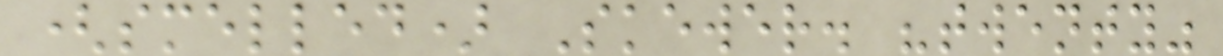(smelled) Skewer. "twenty"
